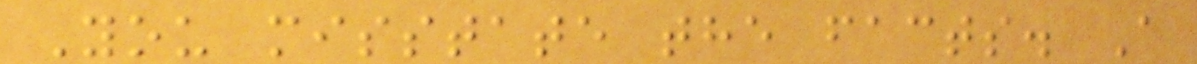You misstate the facts. A
